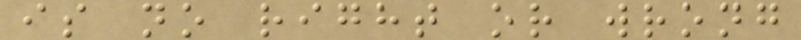is no right or wrong
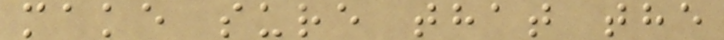make sure that the
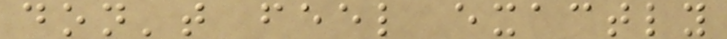don't feel exactly
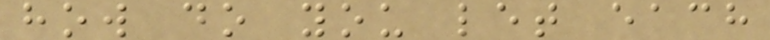how do you let each
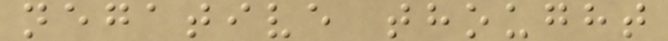negative thought
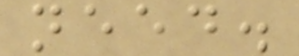need.
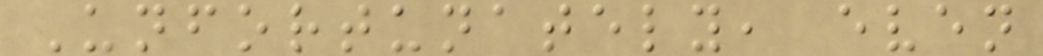Unfortunately, even
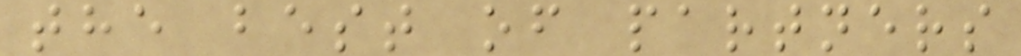the best of partners
